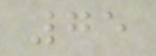75
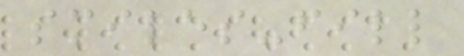smiles-fill
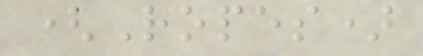(Ropes)
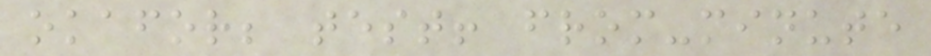okafor; test! from-minute
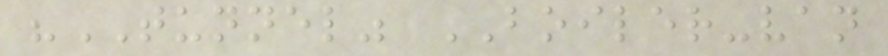"TUNNEL" BOILER-van
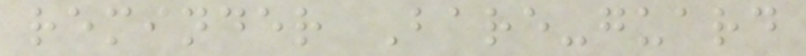reminder Bare-guard
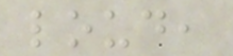loud,
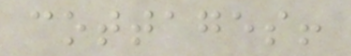cottages!
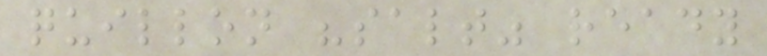quillon "salt" ready
